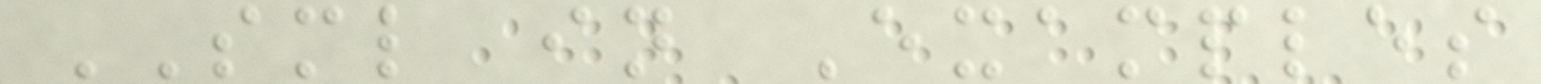SML in Examples
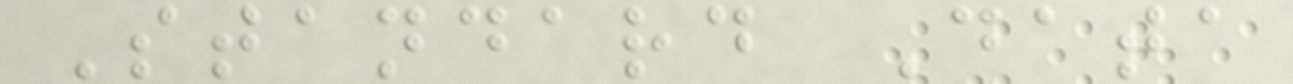Standard Data
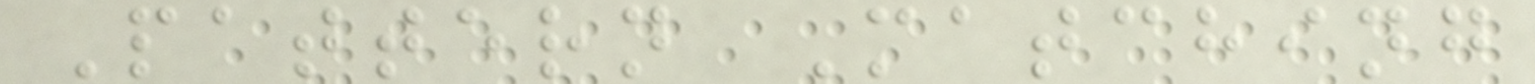Pattern Matching
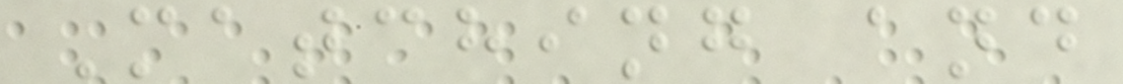Matching and
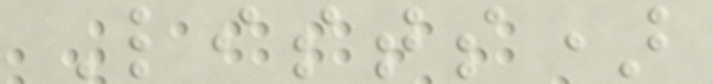Lists)
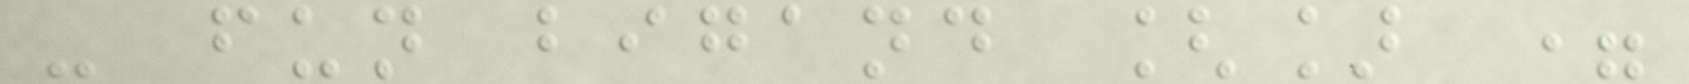- fun bigand [] =
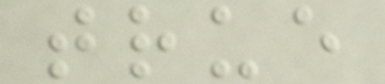true
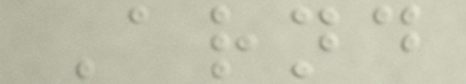Arnd
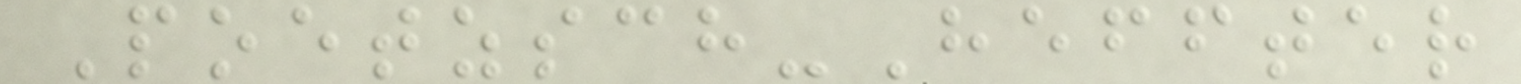Poetzsch-Heffter
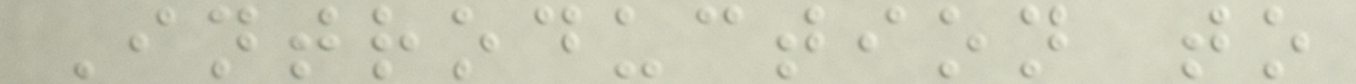Introduction to
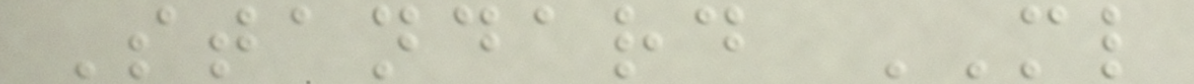Standard ML
